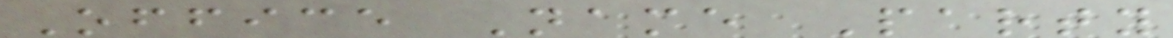Office Name Party
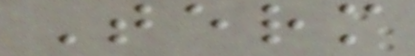Term
